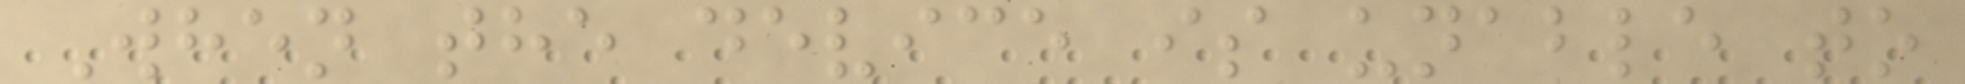When the device is unable to
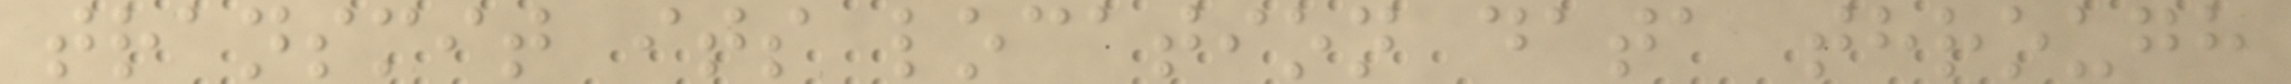transmit its location data through
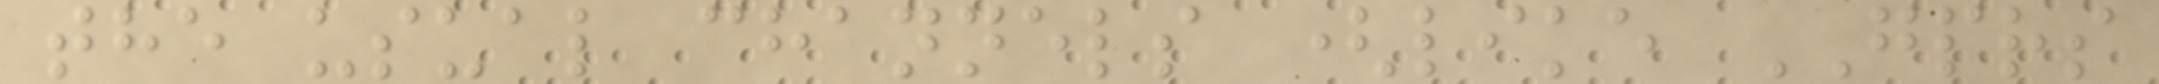the usual channels (like GPRS
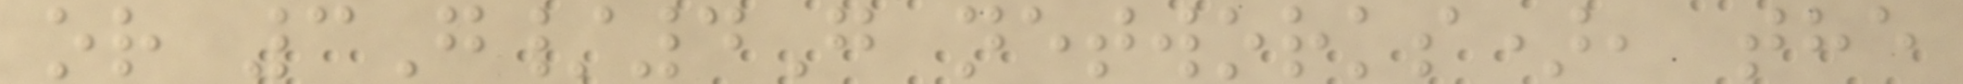or 3G/4G networks), the
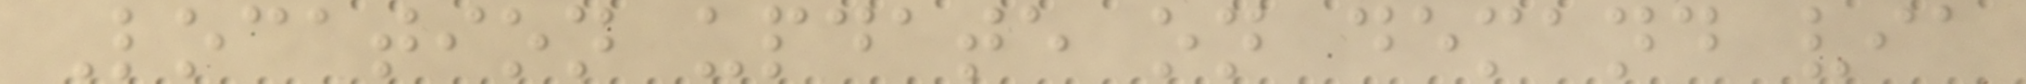Location update on demand via
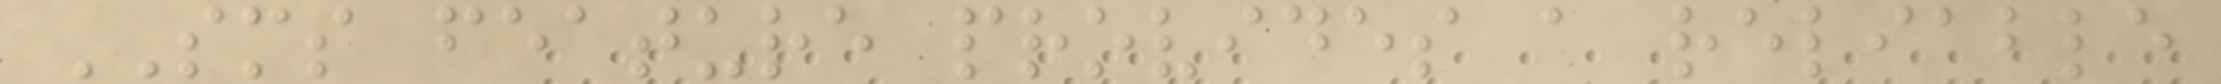SMS feature provides a reliable
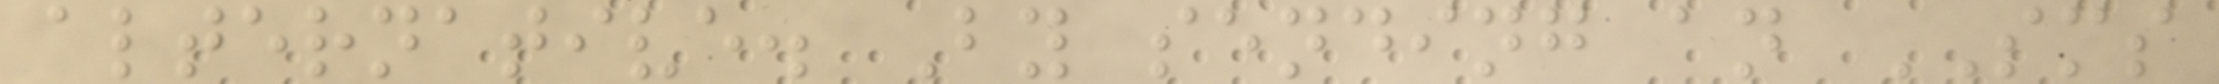alternative. By sending an SMS
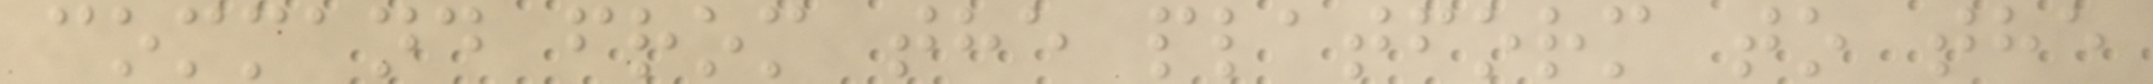command from the platform to the
